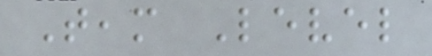Team Level
